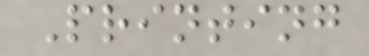Printing
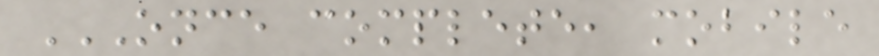ONCE COMPLETE, MOBILE
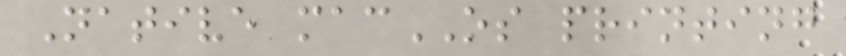Native macOS printing
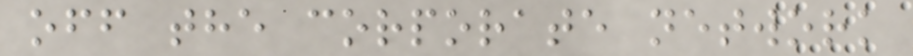off the corporate network
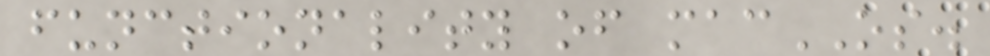functionality of macOS.
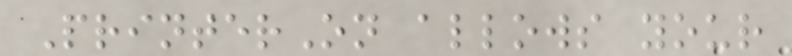PrinterOn allows your
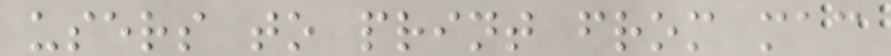users to print from mac
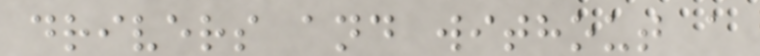drivers and without a
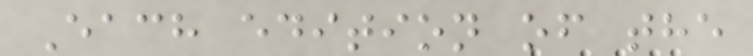Each edition of the
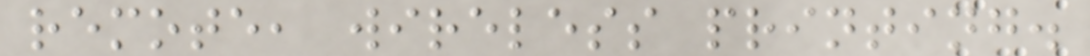remote, wireless printing.
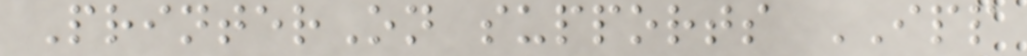PrinterOn supports IPP
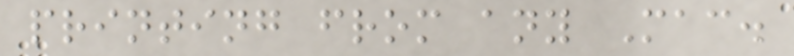printing from any Mac.
